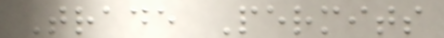Trade Permits
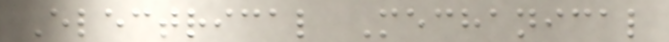Electrical Mechanical
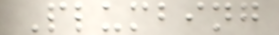Plumbing
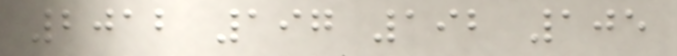2012 197 192 105
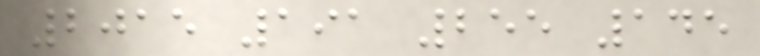2015 191 255 145
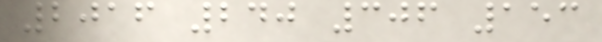2016 240 306 153
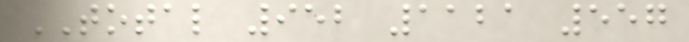TOTAL 952 1121 557
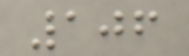106
